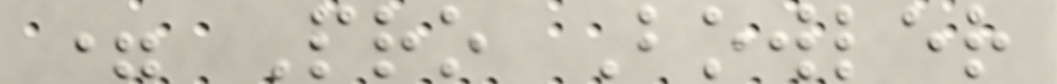= Pro Bowler
